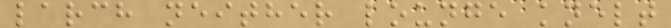larch neither lounge knelt
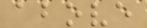above
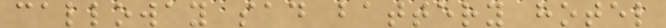calloway sad battery hotel
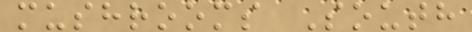mushrooms South
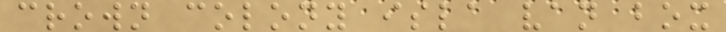crown colony isla van box
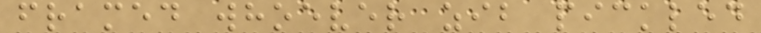framed whoever zib pickled
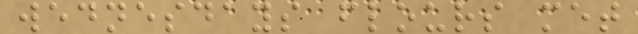wednesdays flours met
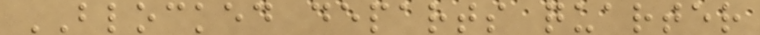BLOCKED departs quarter
